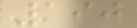190
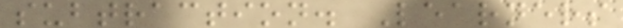subtraction. Learners
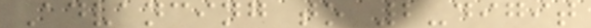Advancing to 2-digit
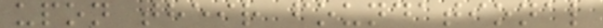upon their foundational
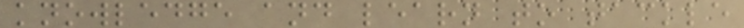knowledge and learn to tackle
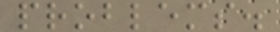problems.
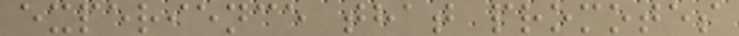experience that promotes
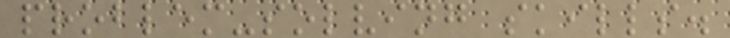problem-solving skills.
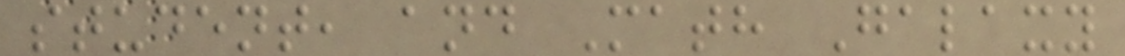student, and Math Galaxy
